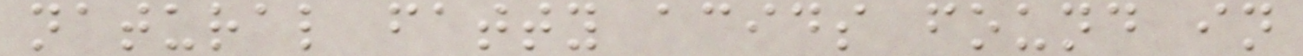natural fatty acids found in
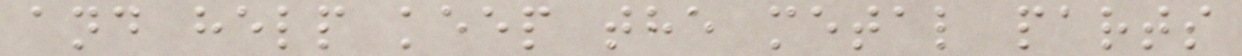and help keep the metal parts
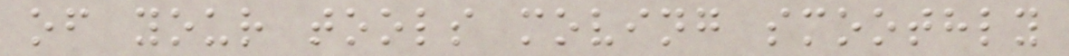of your tools moving smoothly
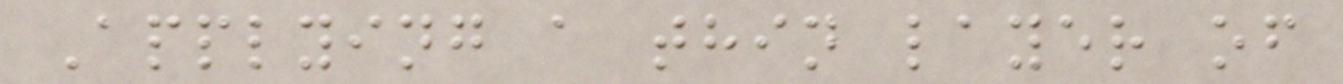Applying a thin layer of
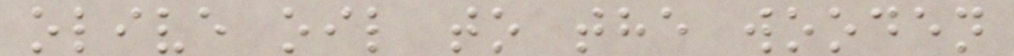olive oil to the wooden
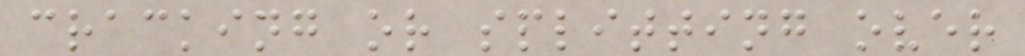cracking or splitting over
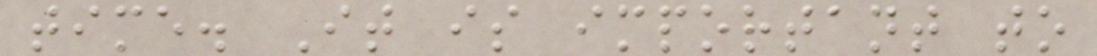time. It is important to
